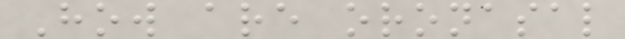How are oronasal
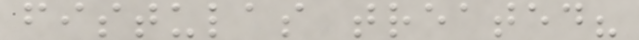fistulas treated?
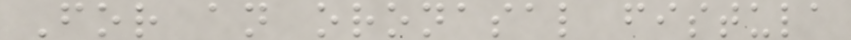For an oronasal fistula
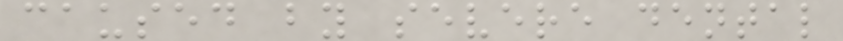caused by severe dental
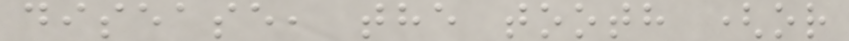disease, the tooth (or
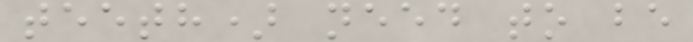teeth) need to be
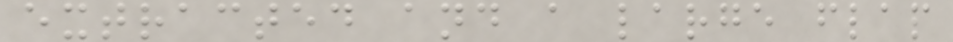extracted and a large flap
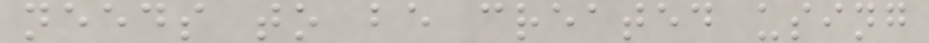needs to be created using
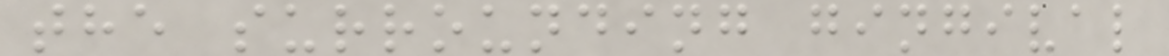the surrounding gingival
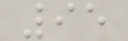95
